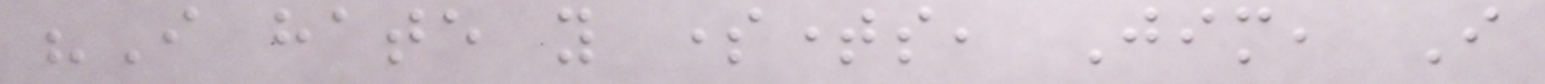"I hate you sometimes, Jim, I
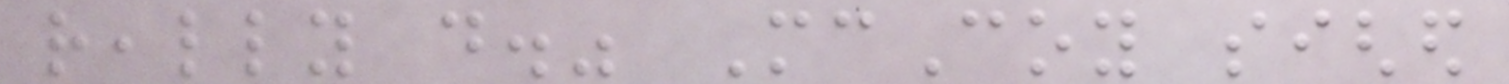really do." McCoy sighed
